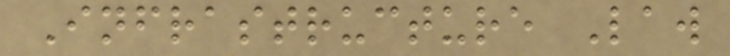Infrastructure Law
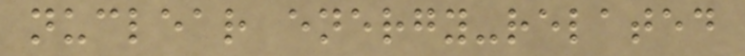nuclear energy-related
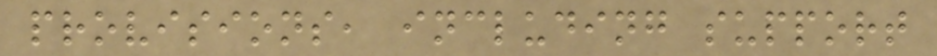provisions, including support
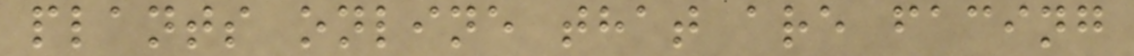plants online that are facing
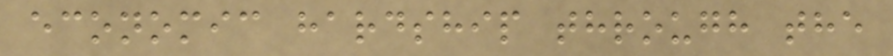economic hardship through the
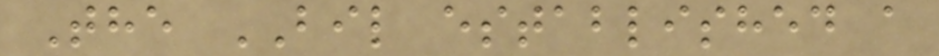The BIL established a
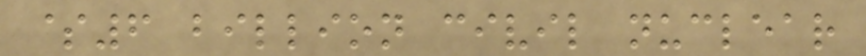$6 billion civil nuclear
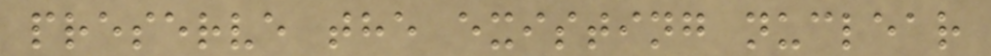preserve the existing nuclear
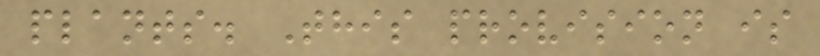plants. This provision is
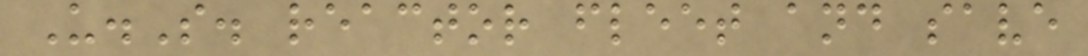U.S. reactor fleet and save
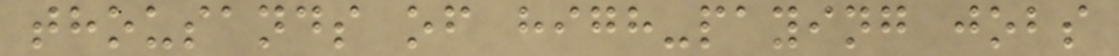thousands of high-paying jobs
